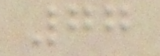77
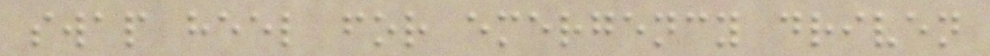swap heel for emergency driven
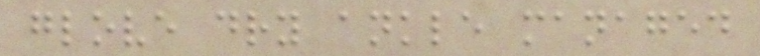glove dry ankle managed
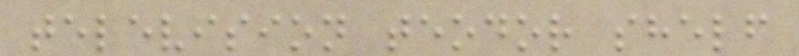television teodor shelf
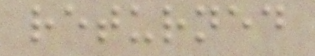returned
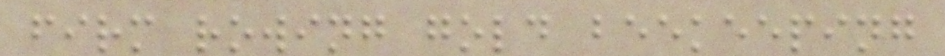firm rowing gold beekeeping
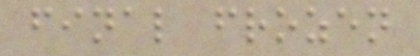final frozen
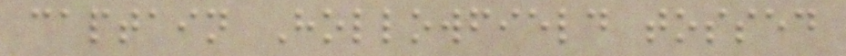captain Hollowfield tossed
